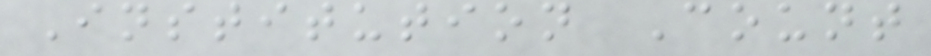Institution Count
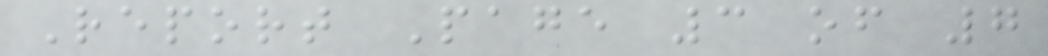Report Page 3 of 7
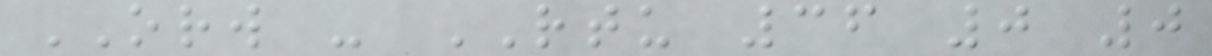ORW - RTU 36 0 0
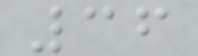36
